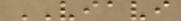VIAVI
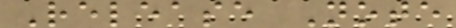Release Note
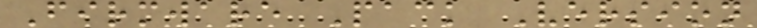Firmware Pack Version
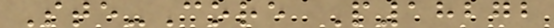Ste-Core P18272
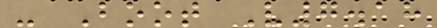- Boot V7.18
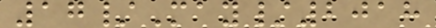17/May/2018
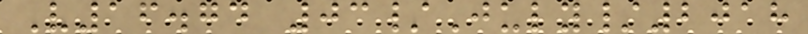V16.74 03/July/2018
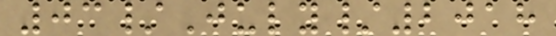03/July/2018
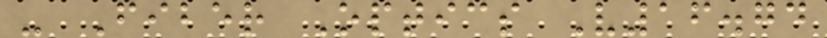- Fiber Optics V16.74
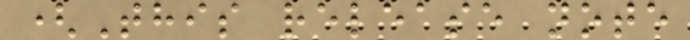(This release note
